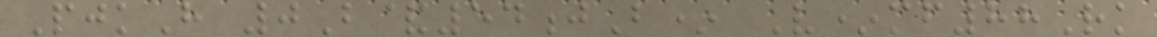PjkH 0B&54jB* V*mf88Rk
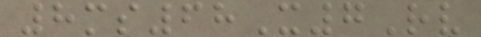8ms68X7Rv
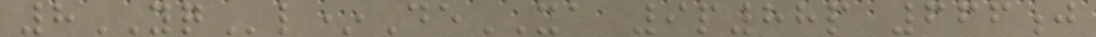8YQl*DeXA 9p88p 666j
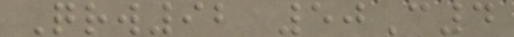Qrw92 50C4
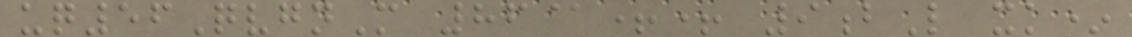uq56QvgnM 86@++ 9bL xk*
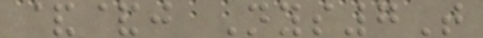&&j Nys7T
